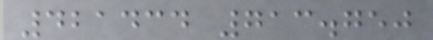421434 713.750
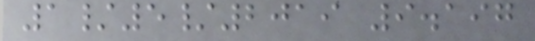1/5/2019 9.197
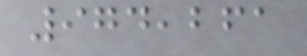974,261
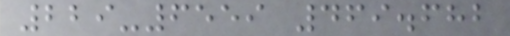229-6559 469.682
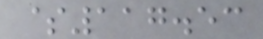$117.53
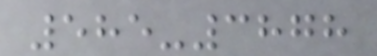585-3878
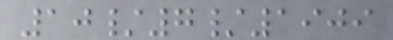10/7/1909
